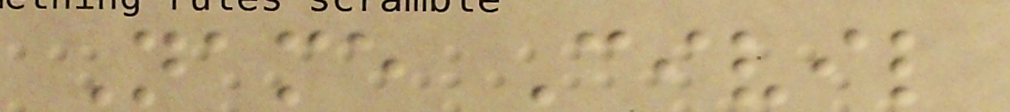Name Civil
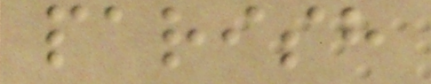parish
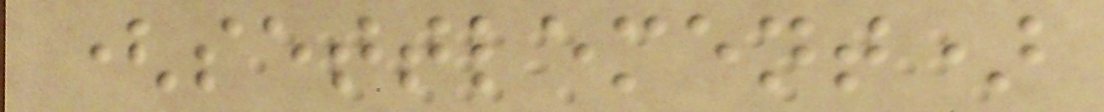(settlement)
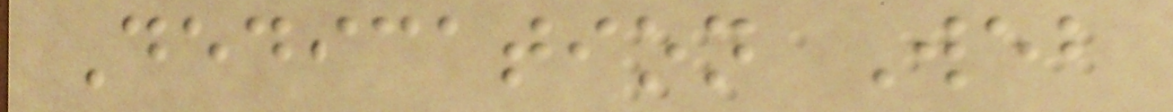Dedication Web
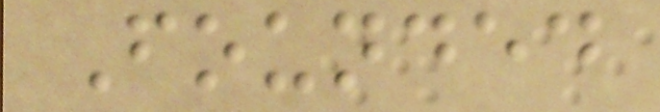Founded
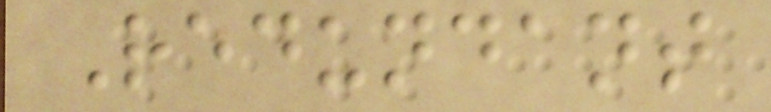Redundant
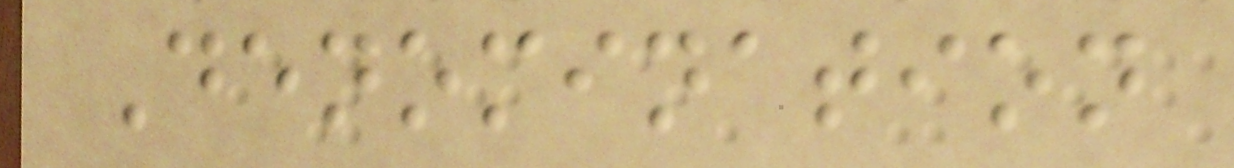Denomination
